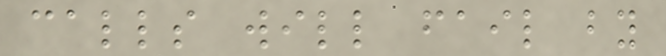calls will fail by
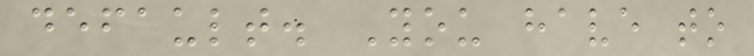default. You have to
